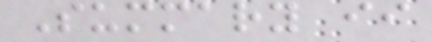Summary ii
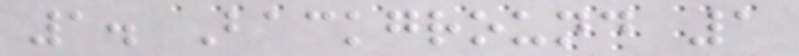1. Background 1
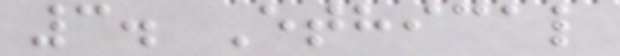3. Ethical
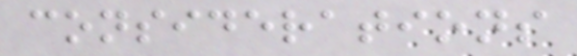considerations
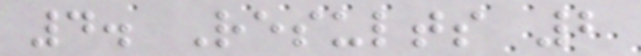4. Results 2
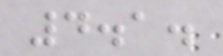4.1.
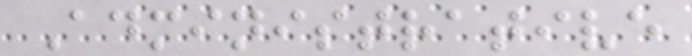Administrative
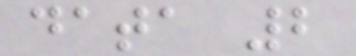data 2
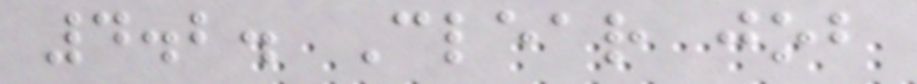4.2. Clear job
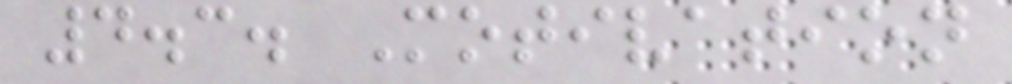4.3. Motivation
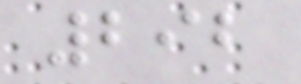292
